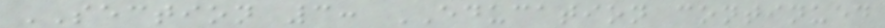SECTION 3: EDUCATION continued
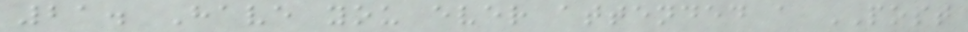21. Have you ever attended a POST
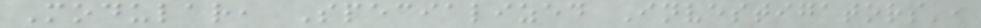Modular, Specialized Investigators',
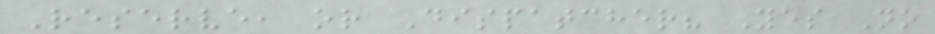Reserve, or Dispatcher? Yes No
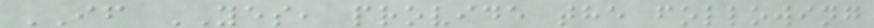IF YES, provide the following
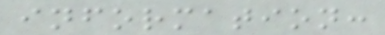information:
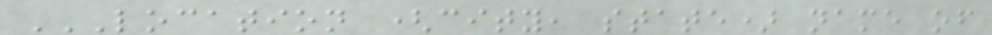LOCATION (CITY, STATE) NAME OF
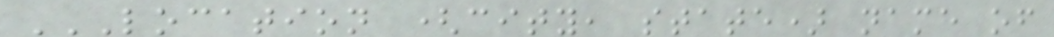LOCATION (CITY, STATE) NAME OF
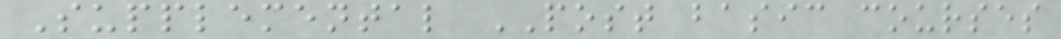Supplemental POST basic courses
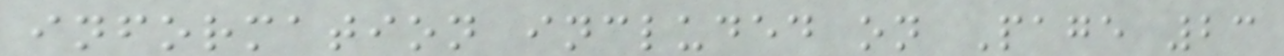information included on Page 23
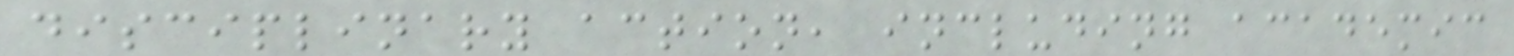disciplinary action, including academic
